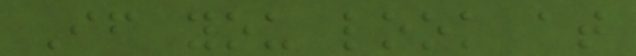If you look at
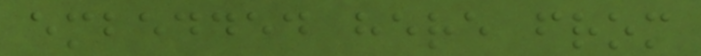embedded here from
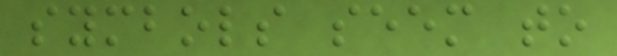symbols seem to
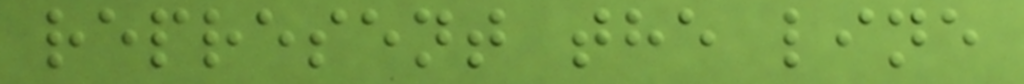represent the line
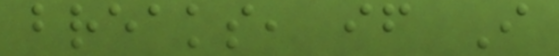breaks, if I
